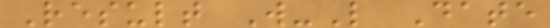Result W-L Date
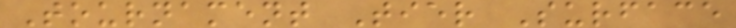Tournament Tier Surface
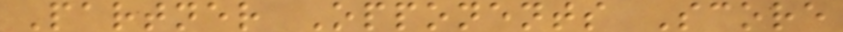Partner Opponents Score
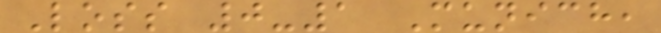Loss 0-1 Munich,
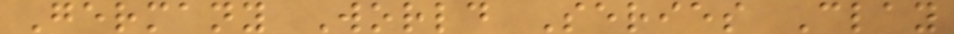Germany World Series Clay
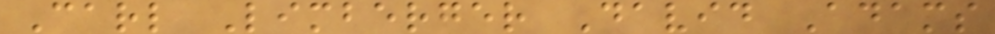Carl Limberger David Adams
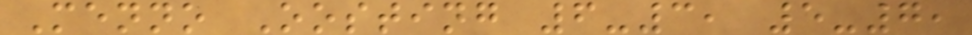Menno Oosting 6-3, 5-7,
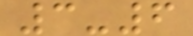3-6
